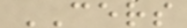CERS
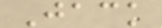Jack
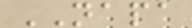NAPA
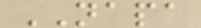NAPA
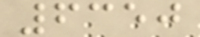6350
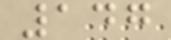147
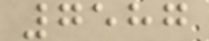7587
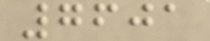7601
